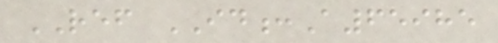REF ID:A65985
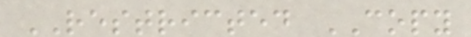RESTRICTED COPY
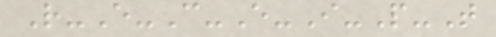R-E-C-E-I-P-T
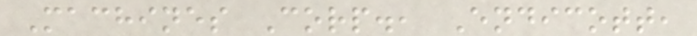Machines Corp., Endicott,
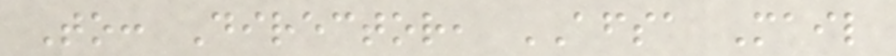To: Director, AFSA Mail
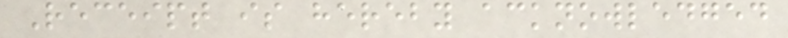Receipt is hereby acknowledged
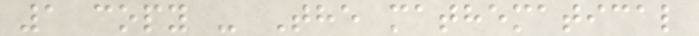1 copy - The mathematical
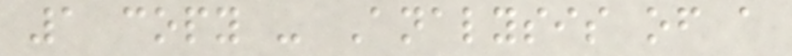1 copy - Analysis of a
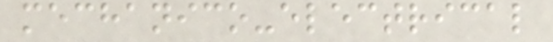mechanico-electrical
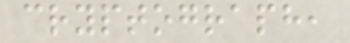cryptograph,
